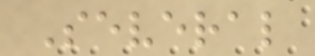Several
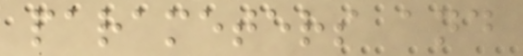parameters and
